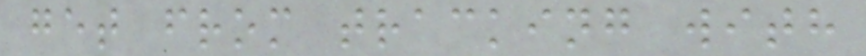get from tracking with
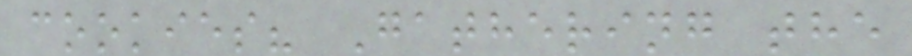cookies? Gathering the
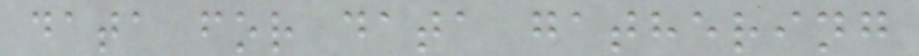data for data gathering
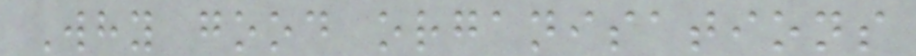Why good organisations
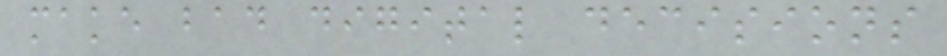make bad digital decisions
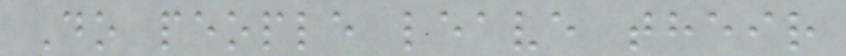Do people leave their
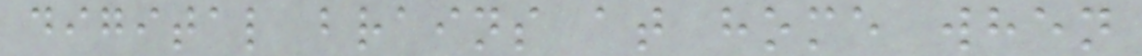digital brains at home when
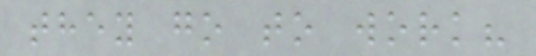they go to work?
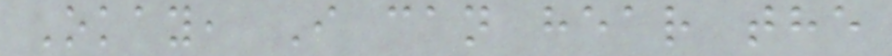Okay, I can hear the
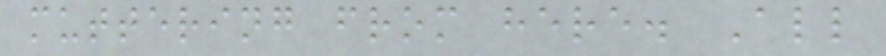muttering from here. All
